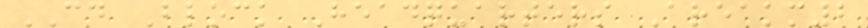CD Block Headquarters Areakm2
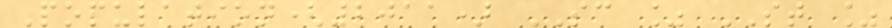Population(2011) SC % ST %
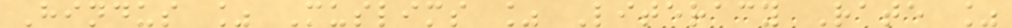Hindus % Muslims % Literacy Rate %
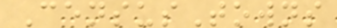CensusTowns
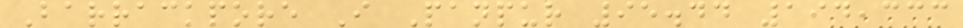Barrackpore I Panpur 95.44 194,333
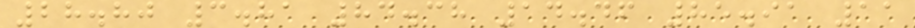28.80 3.81 84.38 14.46 85.91 11
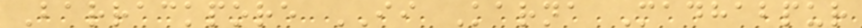Barrackpore II Karna Madhabpur
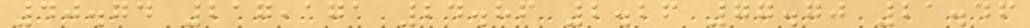40.74 217,171 24.86 2.26 77.70 21.46
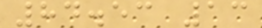84.53 13
